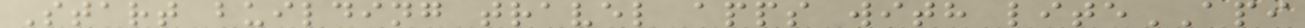Start building travel apps with liteAPI
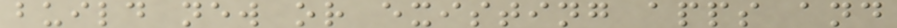build new or existing apps and
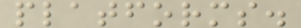platforms.
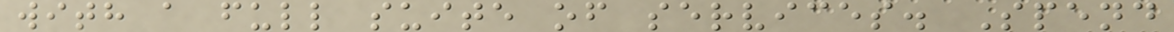with a full suite of services. Spend
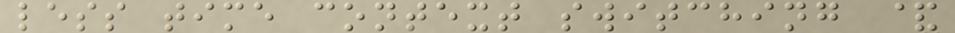less time context switching &
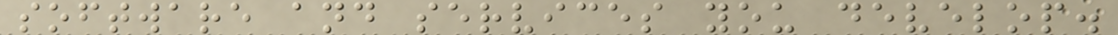software and services you develop.
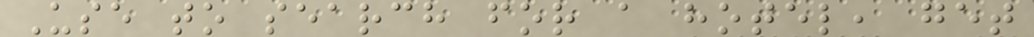Use to search for a hotel, get
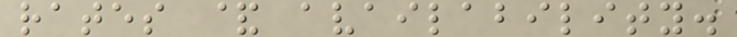rates & availability.
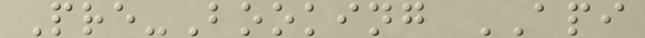Pre-Booking API
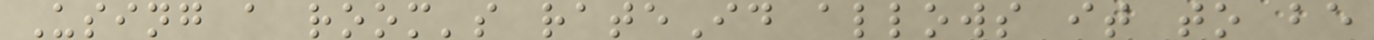Using a room's rateId allows it to be
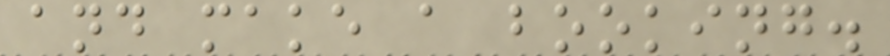and make a booking.
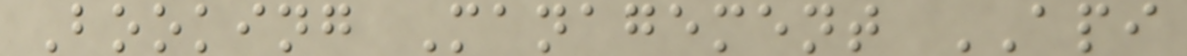Booking Management API
